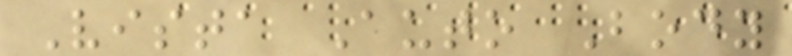Vista Auto Body
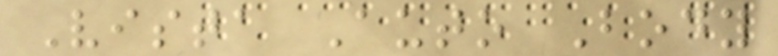Vista Auto Body
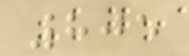805
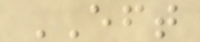EFT
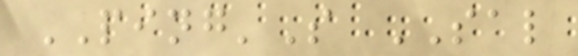PING'S SAL
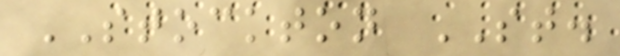STOCKTON ST.
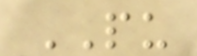PU
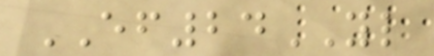EF24YL
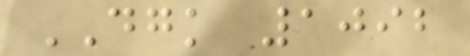DGK 1092
